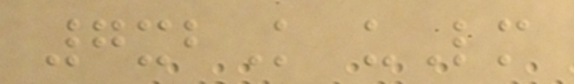7xbK uLm
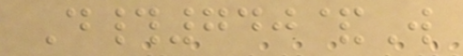D#740&W
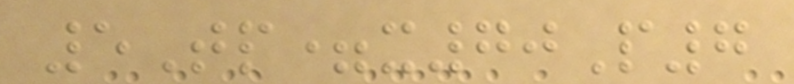5Tp=x70P7
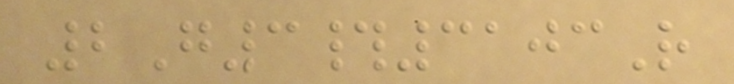2G3#3103R
